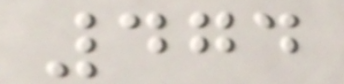474
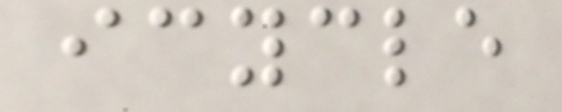icycle
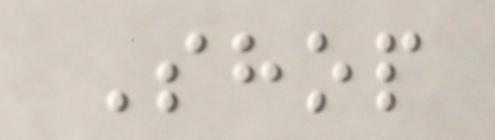Shop
